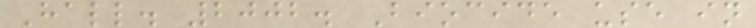Hall. 2002. Biocide use in
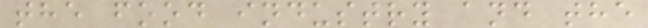the food industry and the
